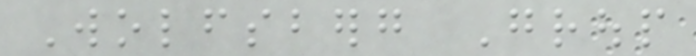Wolfsberg Group
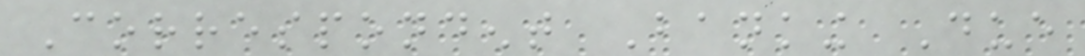Correspondent Banking Due
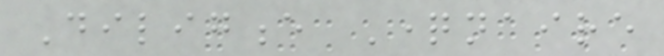Diligence Questionnaire
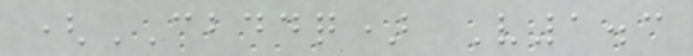(CBDDQ) V1.3
